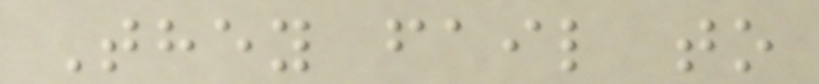They fail to
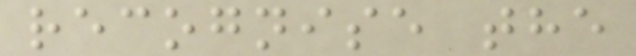recognise the
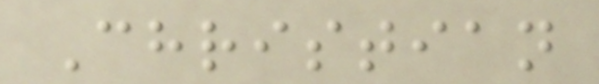Christian
